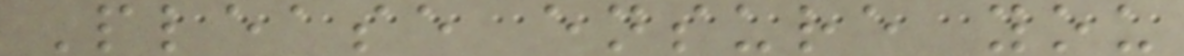Please ensure you
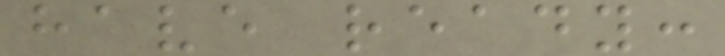have ready:
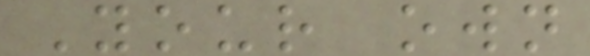Your own
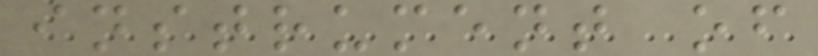instrument of
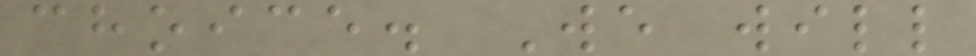choice. We will
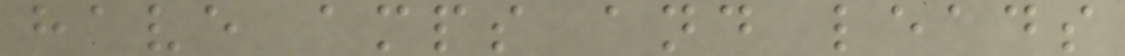have amps and leads
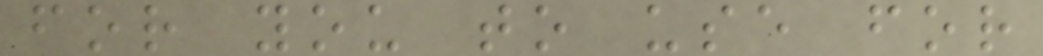for you to use for
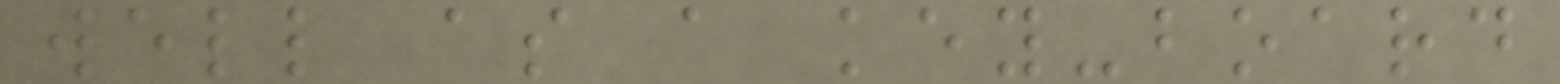well as a key-board
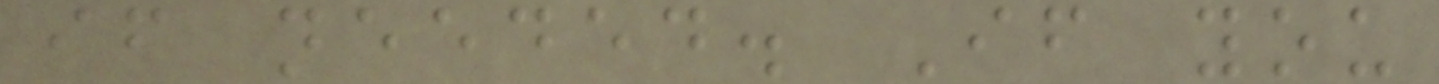if needed. If you
